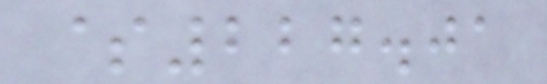$227.01
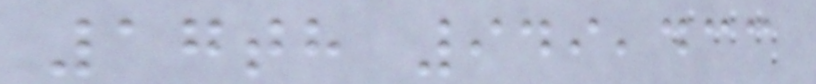17th 949,433
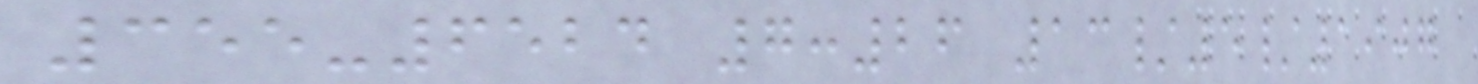355-6524 7:26 13/5/1907
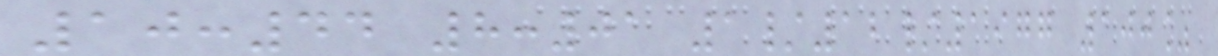10:44 8:01 1/12/1977 100%
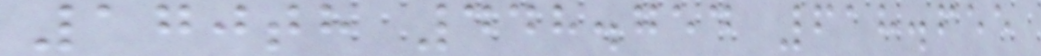170th 448.754 618.655
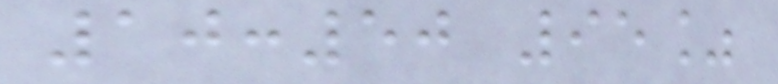10:50 95%
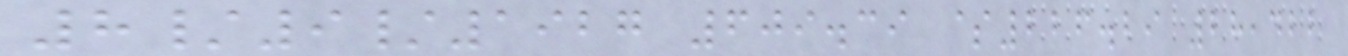8/9/1927 609.39 $226.29 28,422
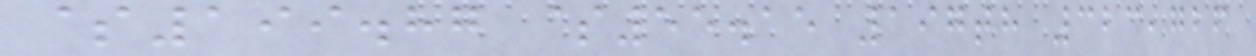$199.87 $55.15 197th 323,726
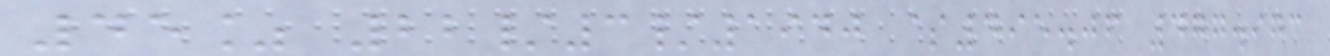45% 22/3/1940 $495.06 477.973
